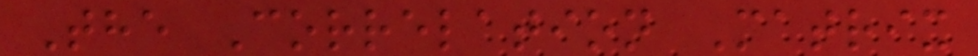The Correlation Matrix
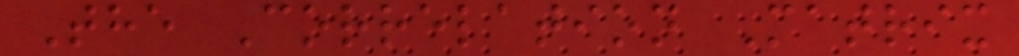The Correlation Matrix
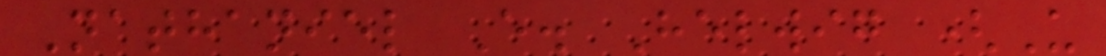Nathaniel E. Helwig (U
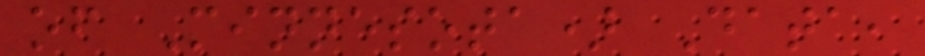of Minnesota) Data,
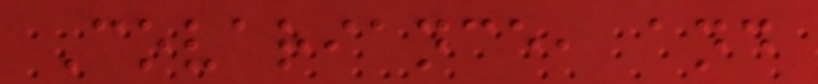Covariance, and
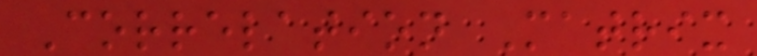Correlation Matrix
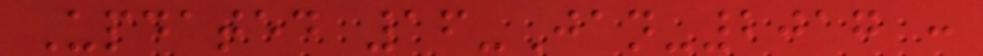Updated 16-Jan-2017 :
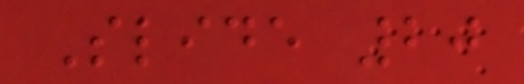Slide 20
